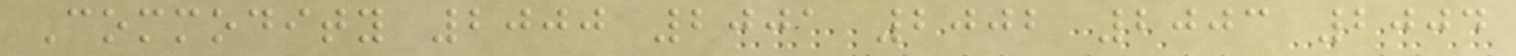Commodity 2000 2001 2002 2003 2004
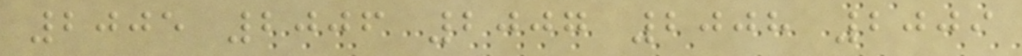2005 2006 2007 2008 2009
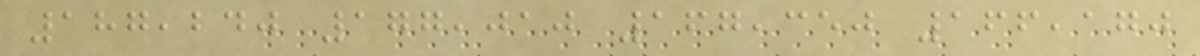187,240 177,010 167,350 166,170
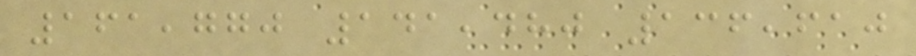161,770 141,480 136,610
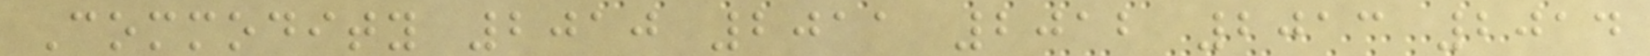Commodity 2010 2011 2012 2013 2014
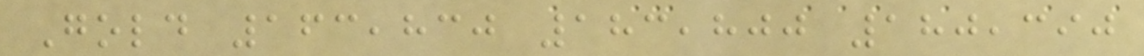Gold 163,830 183,800 180,390
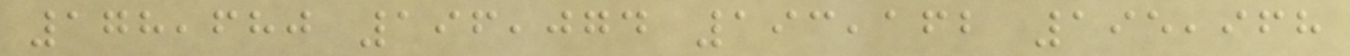178,680 196,074 193,162 195,968
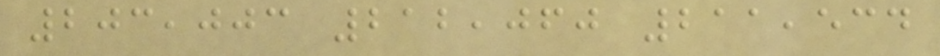203,003 212,060 211,534
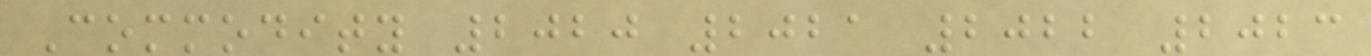Commodity 2020 2021 2022 2023
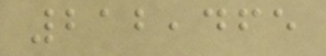212,465
